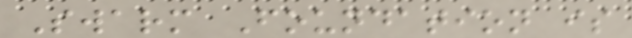Swarm Foundation is
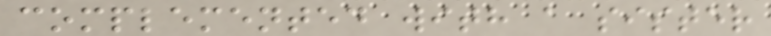complemented with a sister
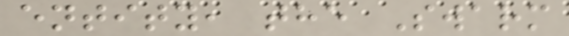entity, the Swarm
